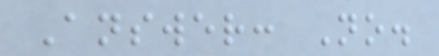Answer: No.
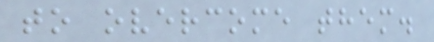to overcome them.
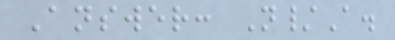Answer: N/A.
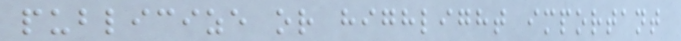publicize or highlight important
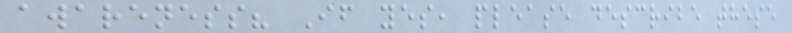awareness? If yes, please describe these
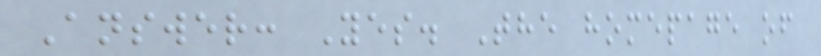Answer: Yes. The homepage of
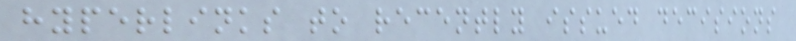hyperlinks to recently issued decisions
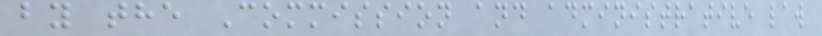by the Commission and administrative law
